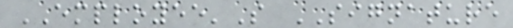EMPLOYEE'S SIGNATURE
